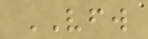VFW
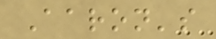Aaron's
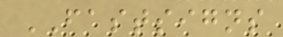FASTSIGNS
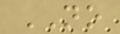NO
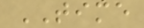TIME
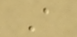A
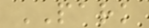PARK
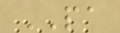PA
